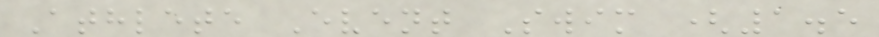Athlete Event Swim (1.5
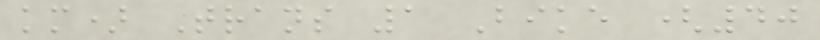km) Trans 1 Bike (40
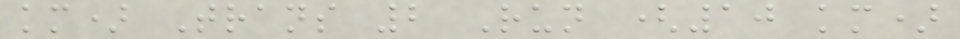km) Trans 2 Run (10 km)
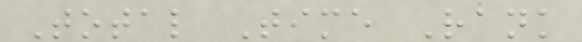Total Time Rank
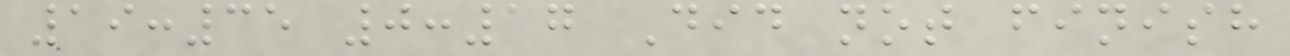19:35 0:17 Did not finish
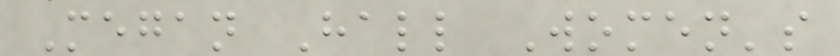Megan Hall Women's
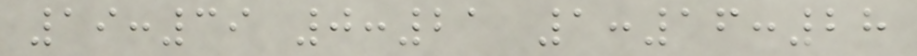19:39 0:21 1:16:28
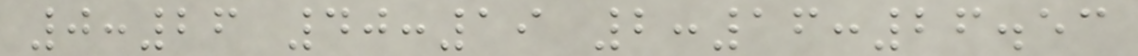0:26 40:19 2:16:26.53
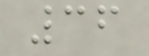36
